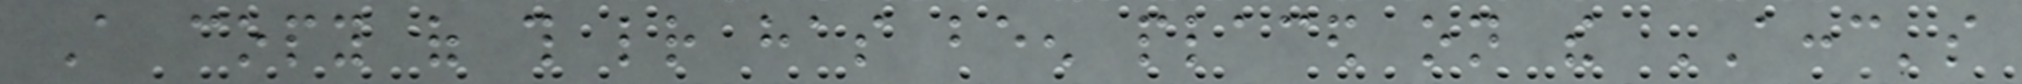A copy of this letter has been placed on the ACCC's
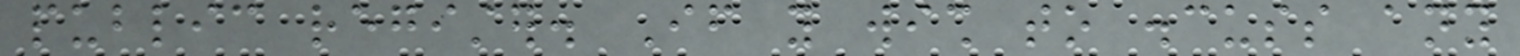public register. If you wish to discuss any
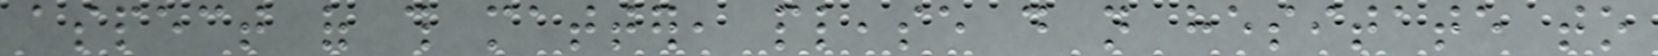aspect of this matter, please do not hesitate to
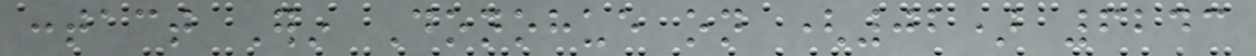contact Erin Donohue on (02) 6243
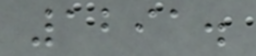1291.
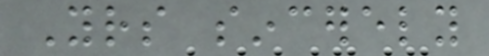Yours sincerely
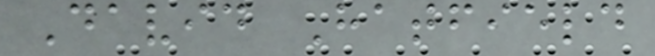David Hatfield
